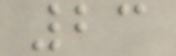23
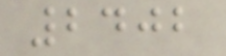2402
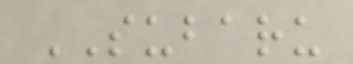SUBARU
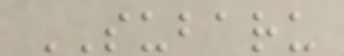SUBARU
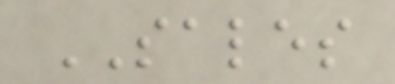SALES
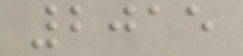2015
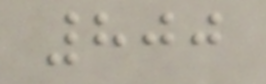800
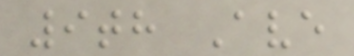9th Ave
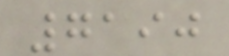7190
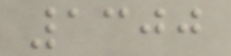1300
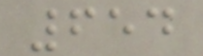654
